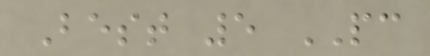Best 5 PC
